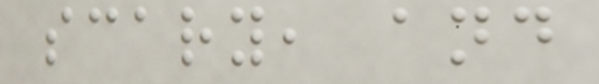scary, and
